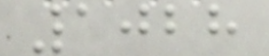1028
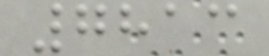7813
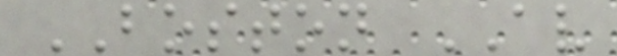BOSTON AV
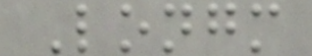Longm
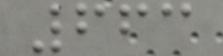663
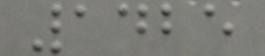1425
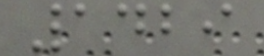1429
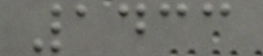1433
